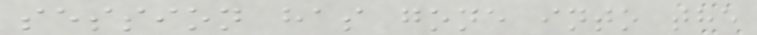session has gone into the
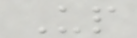Up
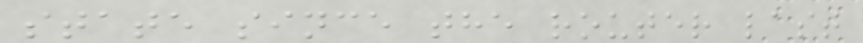state since the router last
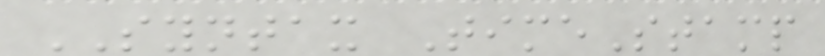SYNTAX TimeStamp
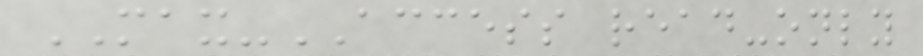MAX-ACCESS read-only
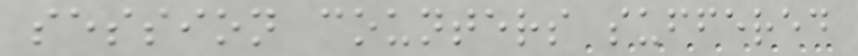session counters suffered
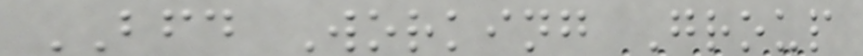BFD Working Group
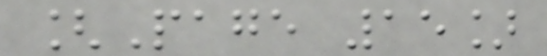[Page 15]
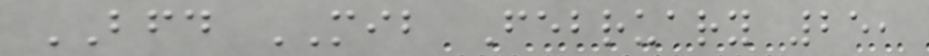BFD MIB February 25,
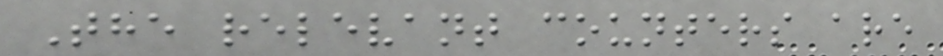The relevant counters are
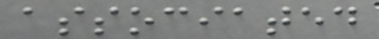associated
